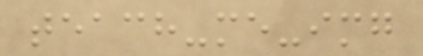teach-me-img
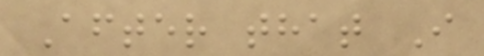After that I
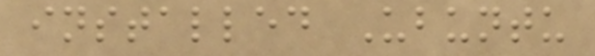installed Ubuntu
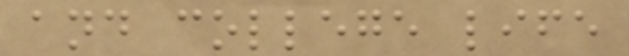and college life
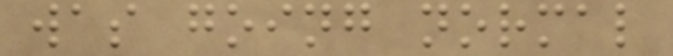was going normal
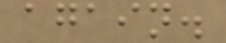again.
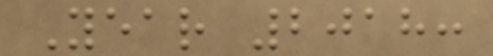Year 2018:
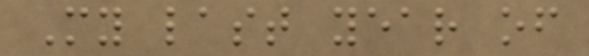My last year of
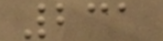231
